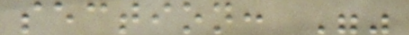section: ""
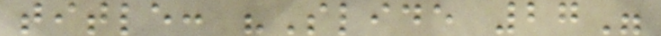title: "Slide 27"
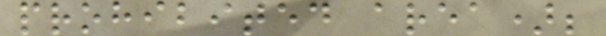prohibited area);
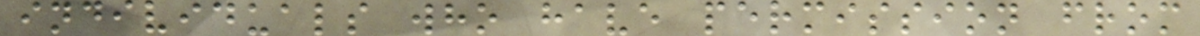individuals who have permission from
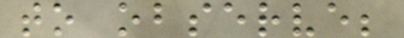to observe;
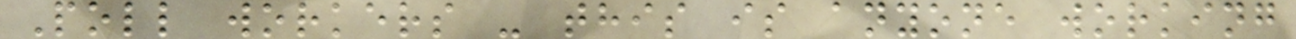Poll workers - this is anyone working
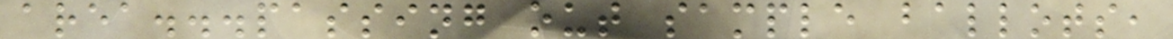area...passing out sample ballots,
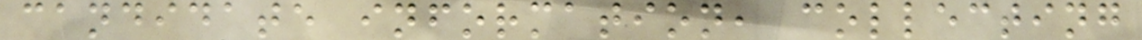candidate information, collecting
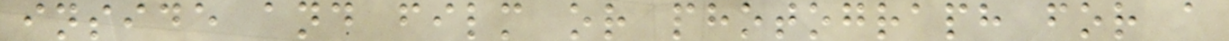inside and film or photograph for a
